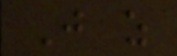Just as
